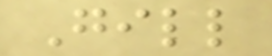Gill
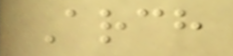Arch
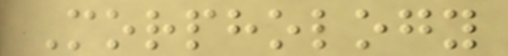Morphology
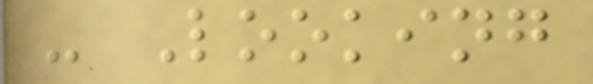- Looking
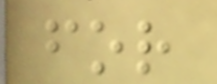for
